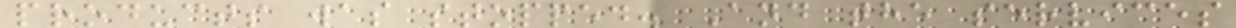products was stopped. And the services
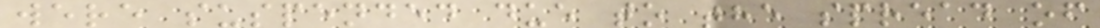were suspended due to the spread of
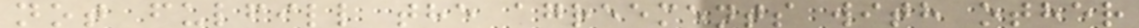not fulfill the agreements with other
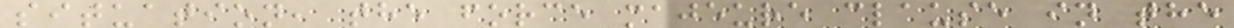situation, the force majeure clause in the
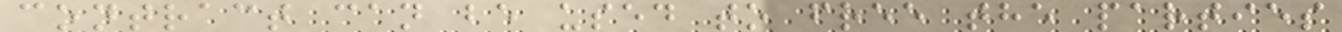contract can be used to free the parties
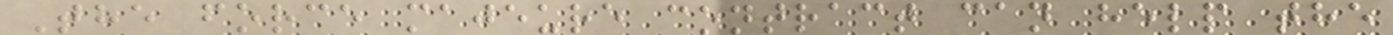The force majeure contract can help the
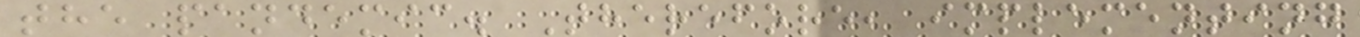the pandemic. Therefore, implementing
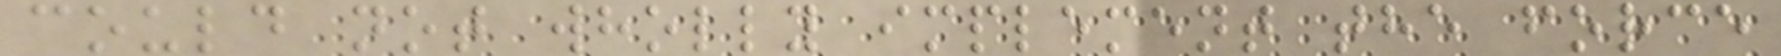could not wholly implement the force
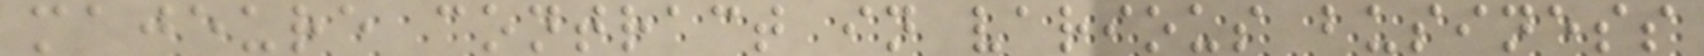majeure contract in various business
